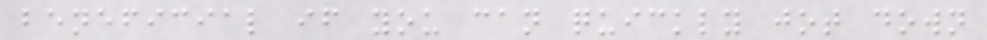beneficial if you can quickly jot down
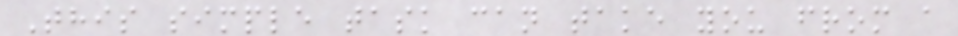This simple task can take you from a
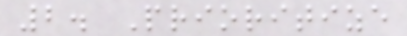2. Prioritize
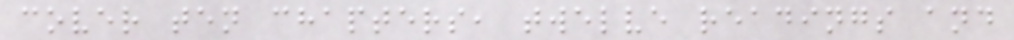cover ten chapters, twelve readings and
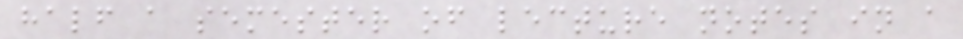half a semester of lecture notes in a
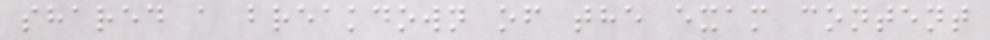shared a breakdown of the exam content
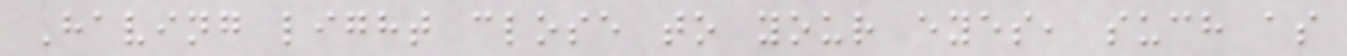Having light close to your eyes, such as
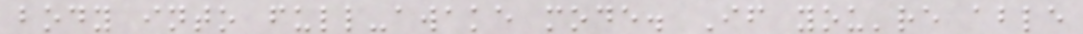body into full-awake mode. If you're able
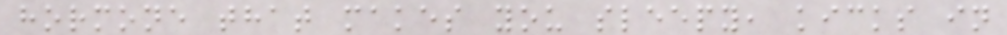hormone that makes you sleepy, kicks in
